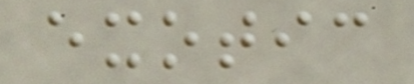exotic
